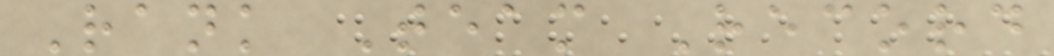Rank Team Record
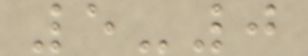5-0
